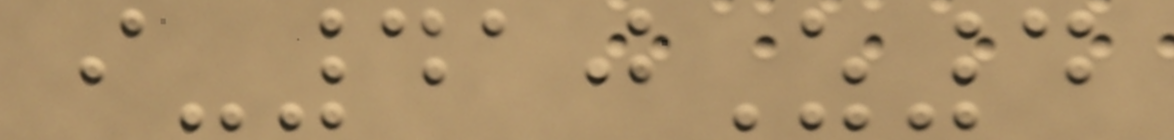i-410Z4
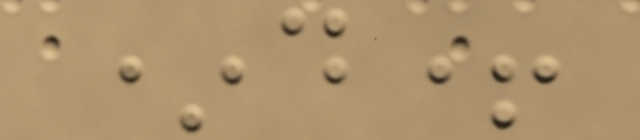*d+
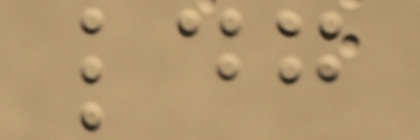ldg
